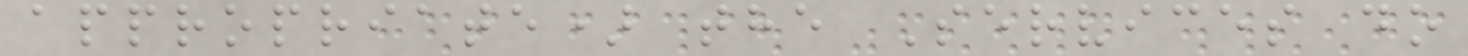appropriate) the Services do
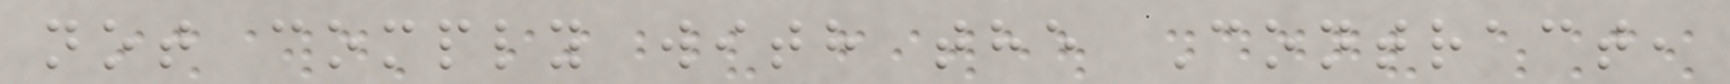not comply with the Contract,
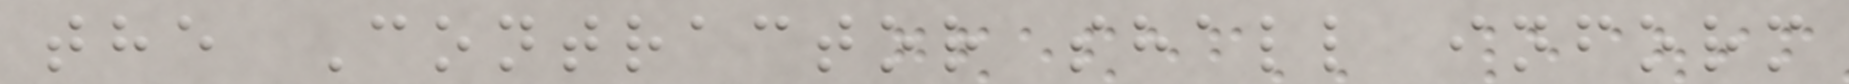the Contractor shall inform
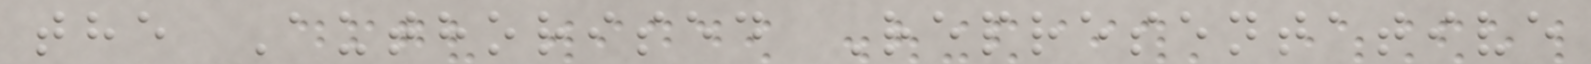the Authorised Representative
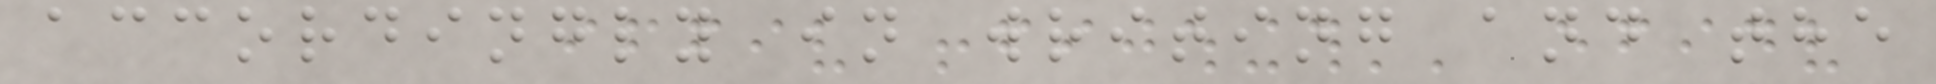accordingly in writing and the
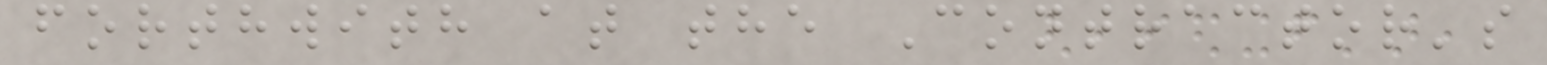forthwith at the Contractor's
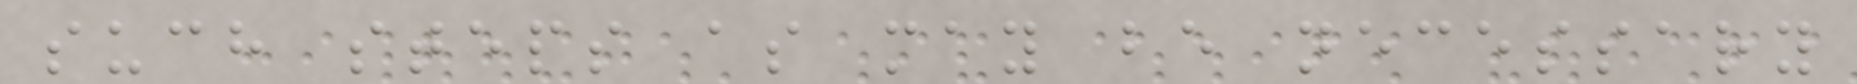such steps as may be necessary
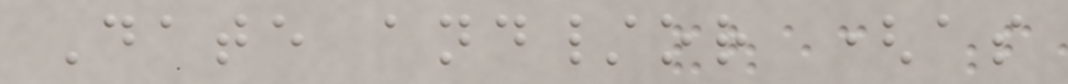Date and/or (as
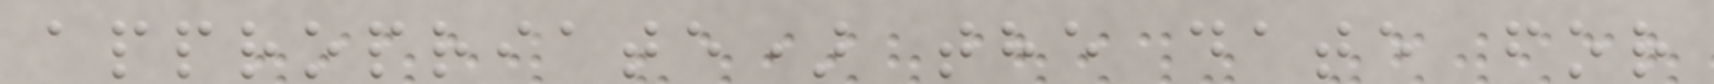appropriate) the date for
